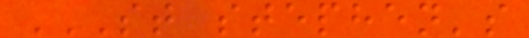ST STEPHEN'S
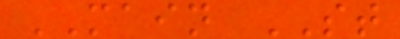MAIN ST
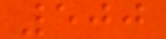500
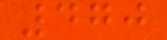470
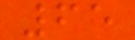65
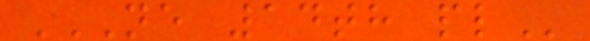NE 14TH PL
